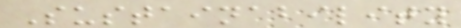Sustainability
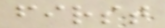first
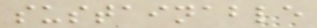sustainable
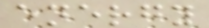energy
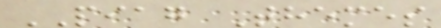PIAG Themes
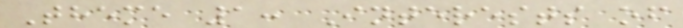Theme 1: Interests of
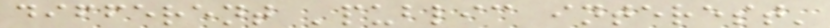different 'public interest'
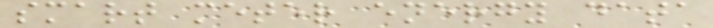smart meter energy data
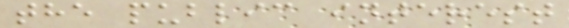the public interest
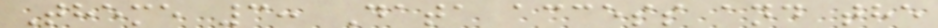Theme 3: Data access and the
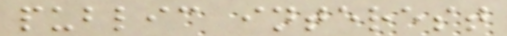public interest
